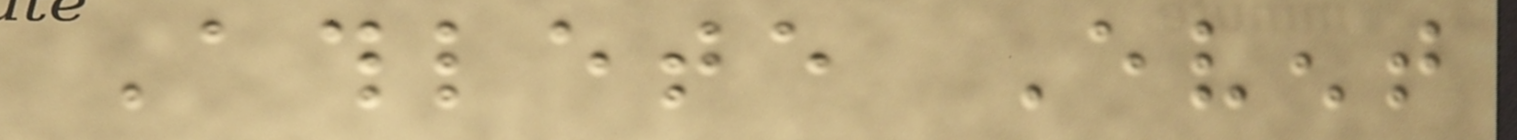Athlete Event
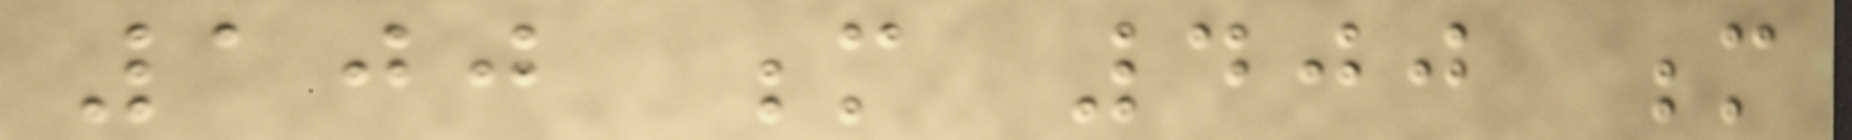100 m 400 m
